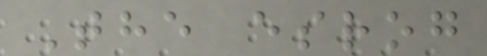The esrog
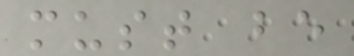must be
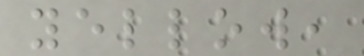yellow,
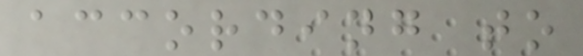according to
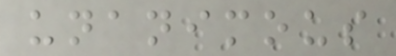unanimous
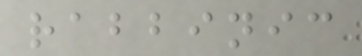rabbinic
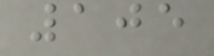105
